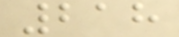218
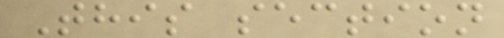This section
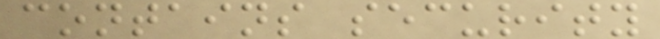contains security
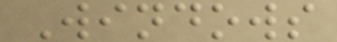Windows
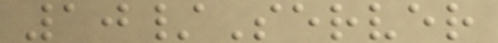10/Server
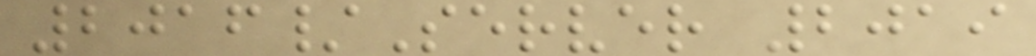2016/Server 2019
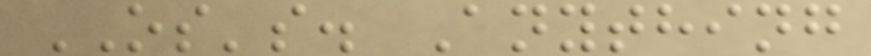OS's. Anything
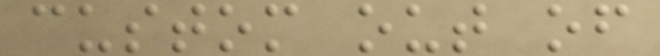custom out of
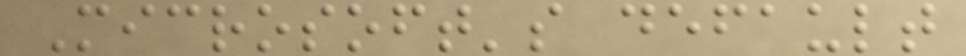Microsoft's default
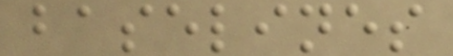baselines
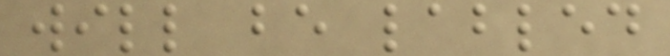will be labled
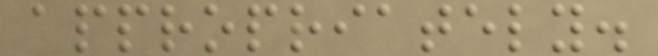appropriately.
